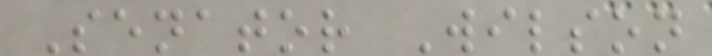Senator Wilson
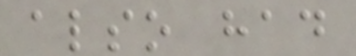also had
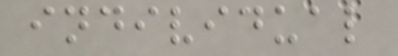individual
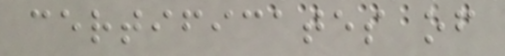certificates of
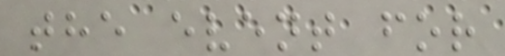the event for
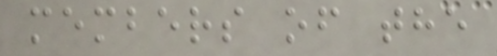members of the
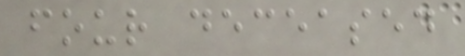four deceased
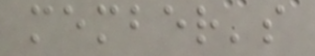member's
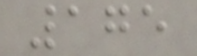175
